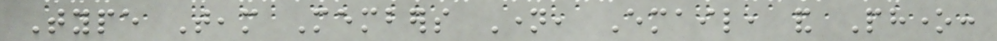Type Team Members Name, Email, and Phone:
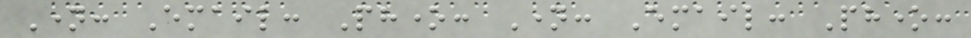Name: Email: Phone: Name: Email: Phone:
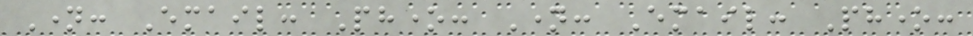Name: Email: Phone: Name: Email: Phone:
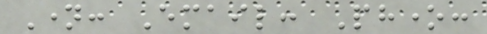Name: Email: Phone:
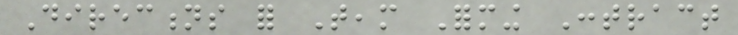Directions for Team Forming Contract
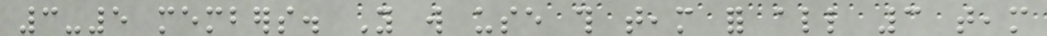3-5 members. You will use this team for all 3 team
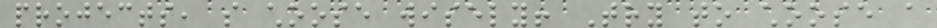projects, so choose wisely! Try to choose a
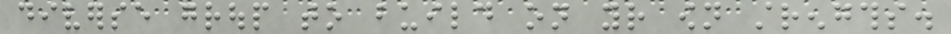diverse group to build on your own strengths.
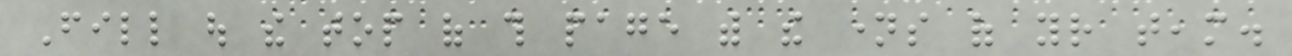Fill out the top of this page with the names of your team.
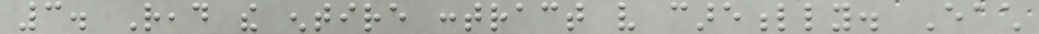3. Read the entire contract very carefully. Each
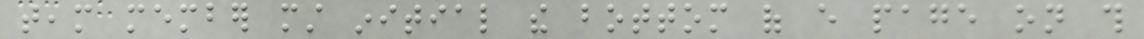team member must initial the bottom of every page on this
